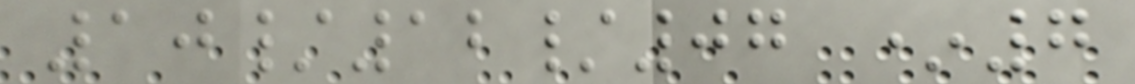10/12/07 *7
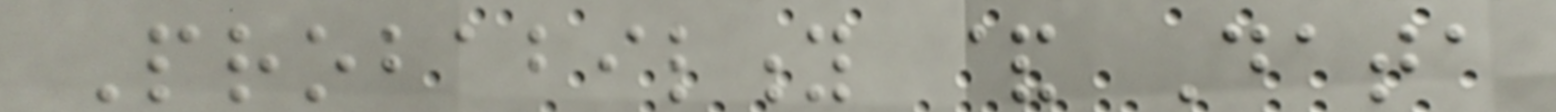Probability & Data
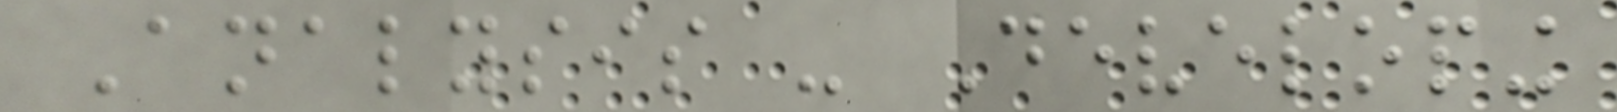Analysis - Developing
